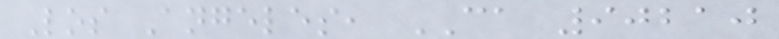Los Angeles, CA 90210
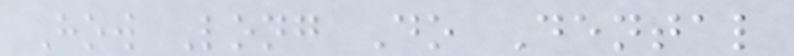How Long Do Dental
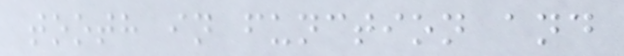tooth in function and
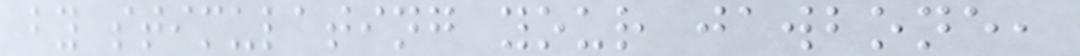by stimulating your jawbone,
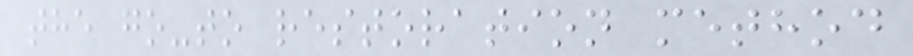the go-to restoration method
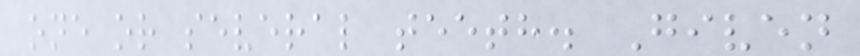one or several teeth. Given
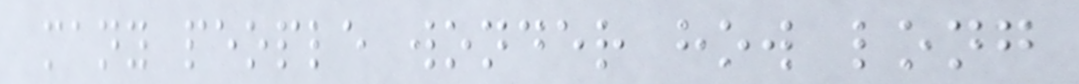many people wonder how long
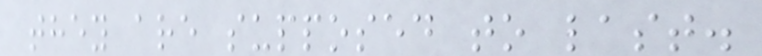they are supposed to last.
